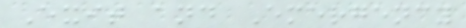Exit and Emergency
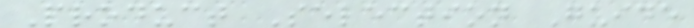Product Selection Guide
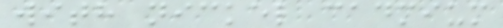with nickel cadmium
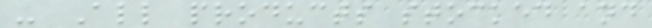- All products stocked and
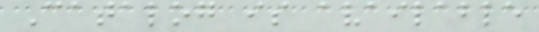Catalog is available
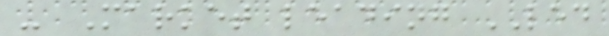- Market leading LED
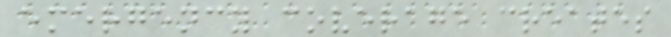emergency coverage creates
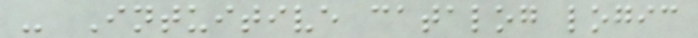- Intuitive catalog logic
